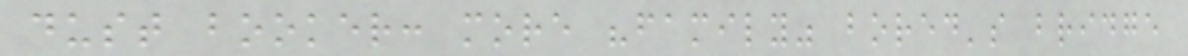dust booker: more "family" bored's bridge
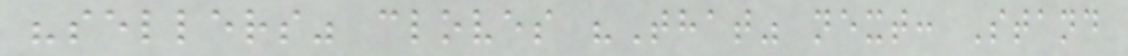"sellers" cloves "That" next: Stand
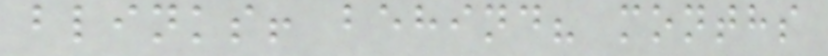blinks! behind? months
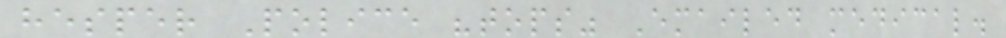hesper Police "tops" Emailed medical.
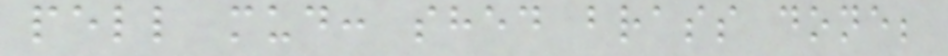pell mud: shed brass done;
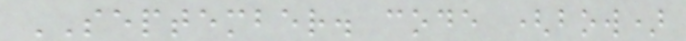SEPTEMBER. code (bow)
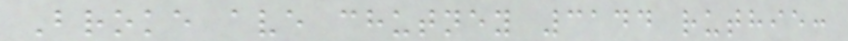Broke ave chutney 3144 ruthie:
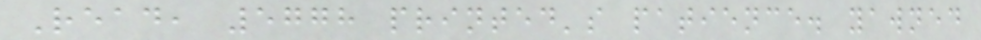Read, 5778 printed's patience. yawned
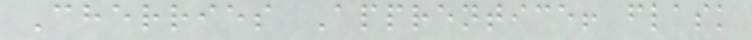Cherries Apprentice! flask
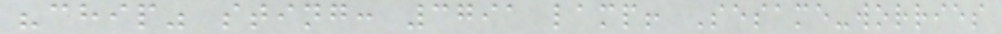"chip" sting: 3791 lamp! Sesame-worries
